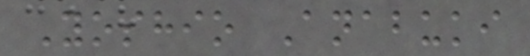Yoshio Anabuki
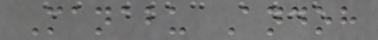Manabu Andoh
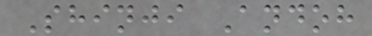Shinji Andoh
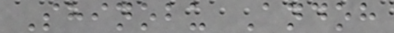Shinobu Andoh
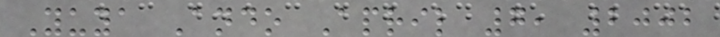Yuya Ando April 7, 2002
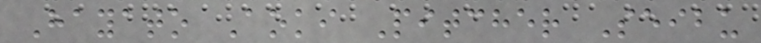Hayato Aoki Pitcher Seibu
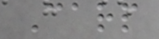Carp
